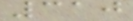310
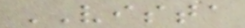VISTA
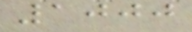1000
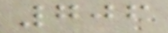706
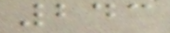243
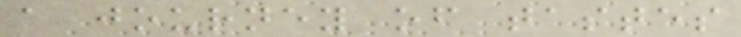a journey of tastes
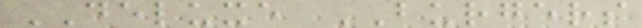DELUXE BURGERS
